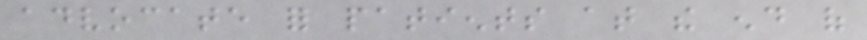advocate for patients at the end of
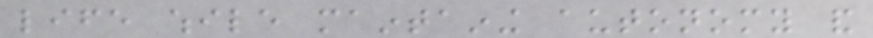life while maintaining autonomy and
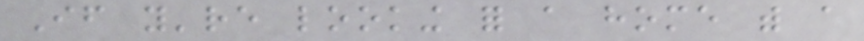If you're looking for a home with a
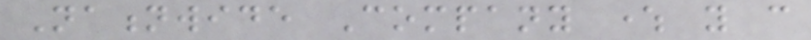Nationwide Company where you can
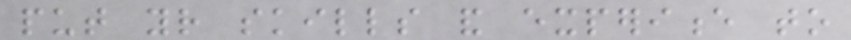put your skills and experience to
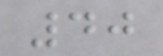40
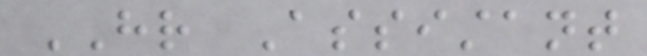HR Assistant
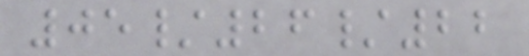05/26/22
